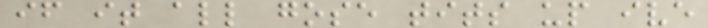if it all gose tits up ive
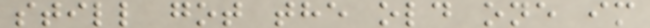still got the old one im
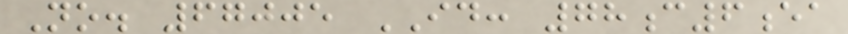No. 67005 ID: 78c6ea
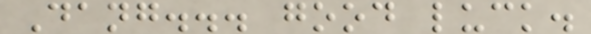Dang... good luck.
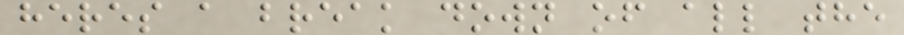heres a break down of all the
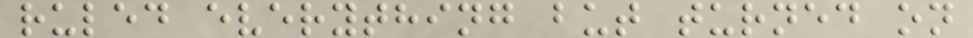ruled everything but turned on
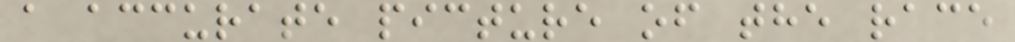a accurate picture of the race
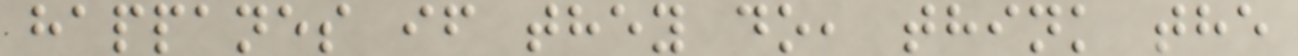happanes if they do, think the
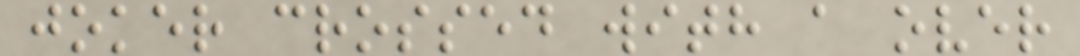joker crossed with a over
